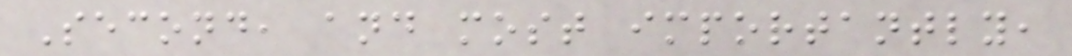Second, and most importantly,
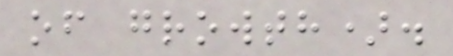of growth).
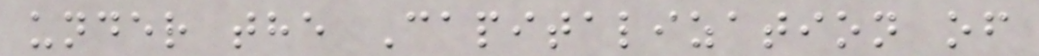under the Capitalization of
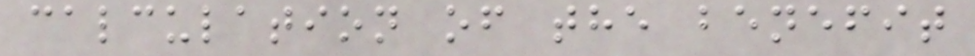calculation of the benefit
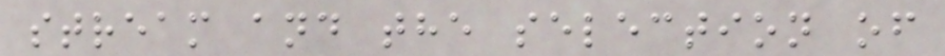stream and the selection of
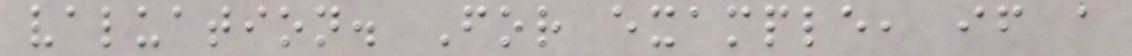valuation. For example, if a
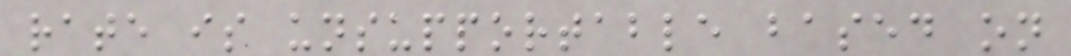rate is unsupportable based on
